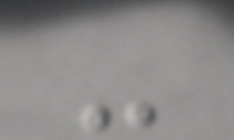-
